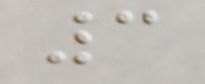3
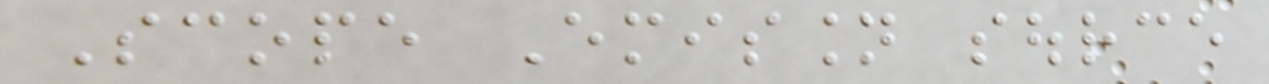Scope Emission source
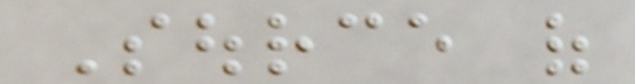Source of
